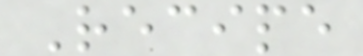Recipe
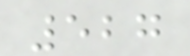527
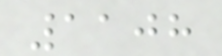1108
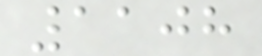1108
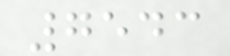7543
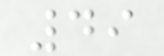49
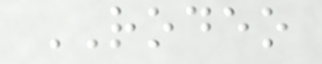RODEO
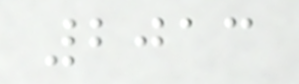2013
